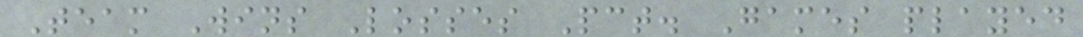Team Wins Losses Pct. Games played
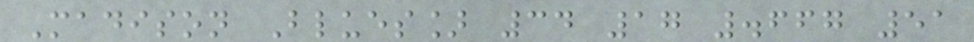Madison Blues] 34 17 .667 51
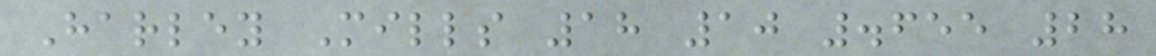Harley Mills 18 10 .655 28
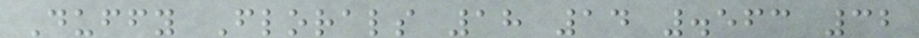Duffy Florals 18 14 .563 32
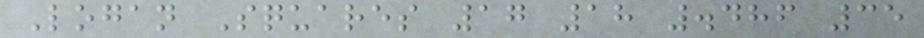Logan Squares 17 18 .486 35
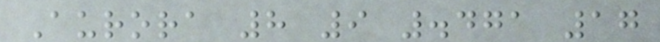Aurora 8 9 .471 17
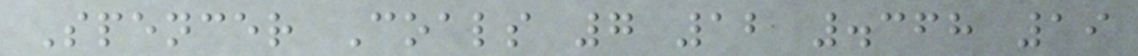Spencer Coals 7 12 .368 19
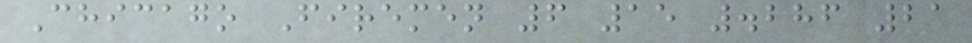Chicago Firemen 6 15 .286 21
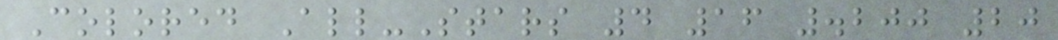Colored All-Stars 4 16 .200 20
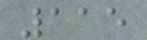115
